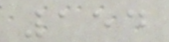154
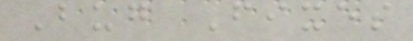Bug Fixes
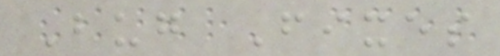Bug Fixes
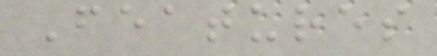Features
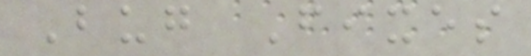Bug Fixes
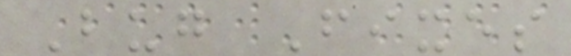Bug Fixes
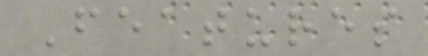Features
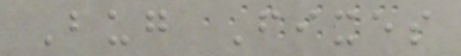Bug Fixes
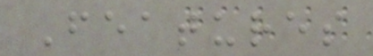Features
